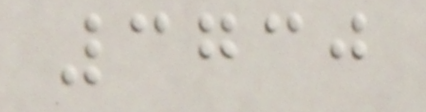3730
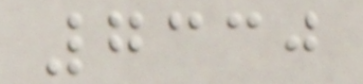7330
